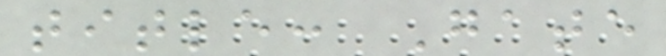title: Gate
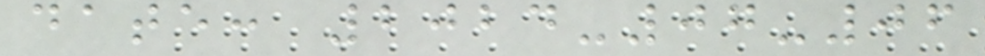date: 2024-07-06
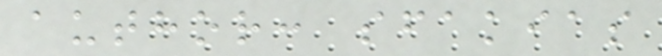author: sfakias
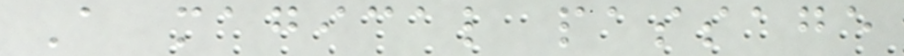A magical passage
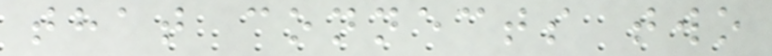that connects two
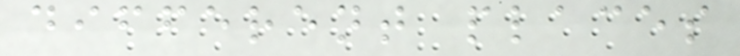different places
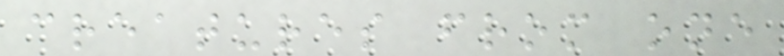creatures from one
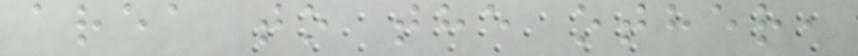area to the other,
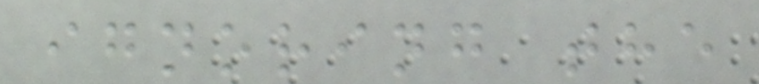ignoring the
